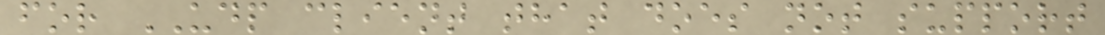for UDP client that does not support
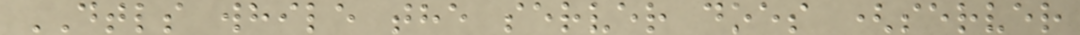DTLS while the server does (server
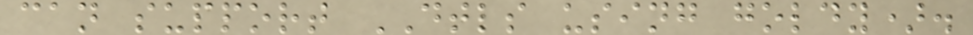can support DTLS using goldy).
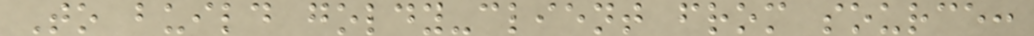To build goldy-client from source:
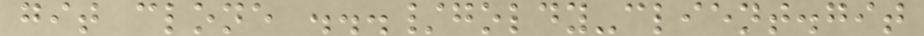git clone .../goldy-client.git
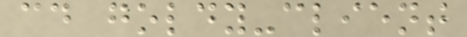cd goldy-client
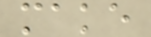make
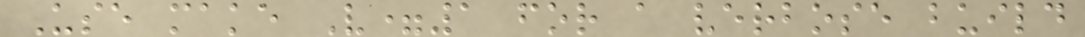Use make V=1 for a verbose build
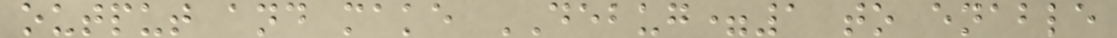output and make DEBUG=1 to enable
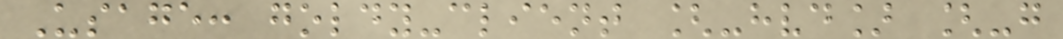Usage: goldy-client [-hvd] [-g
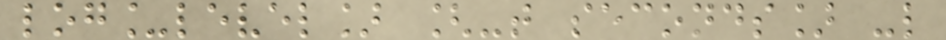log_level] [-t seconds] -l
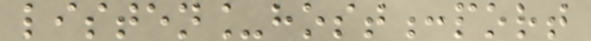listen_host:port
